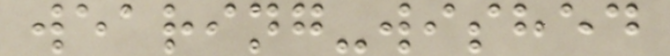wearing-wished
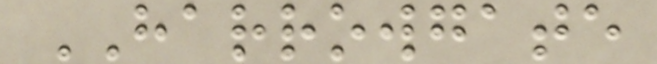HARROWGATE
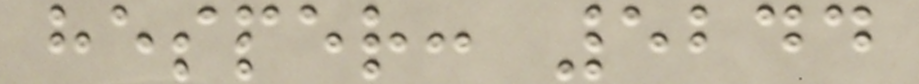hesper: 5244
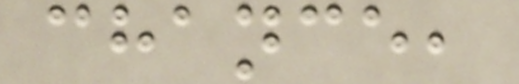chance,
